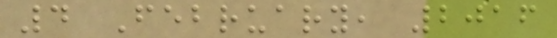4 February, 2016
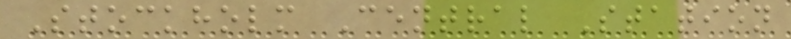Stockholm Central Station
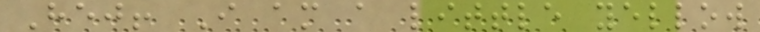Hej! I am a little yellow
